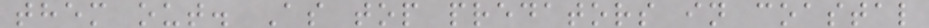them out. As top predators in coastal
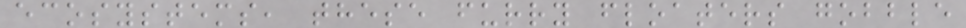ecosystems, these furry floaters gobble
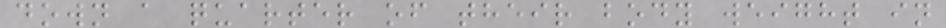down a quarter of their body weight in
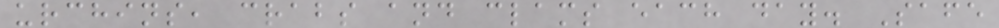urchins, crabs and clams each day. Safe
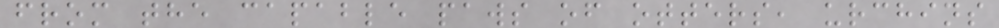from the capable paws of otters, urchins
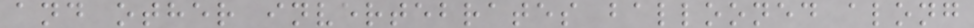and other invertebrates ballooned along
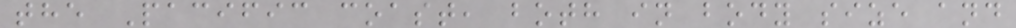the Pacific coast, both in body size and
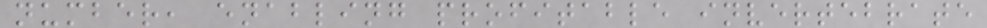number, enabling profitable invertebrate
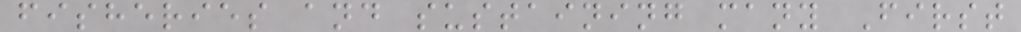fisheries and sustaining many First
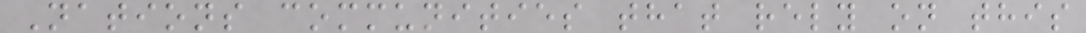Nations communities that rely on this
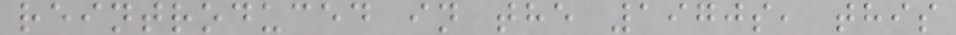reintroduced in the 1970s, this
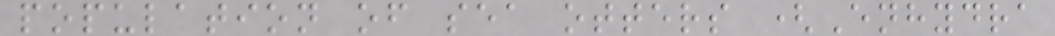population of sea otters (Enhydra
